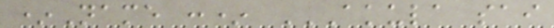*Name :* AKULA SAI
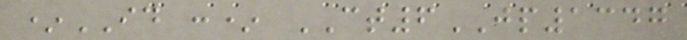*ID :* CT6JP1347
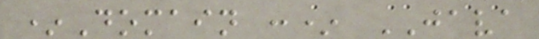*Domain :* JAVA
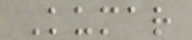Kumar
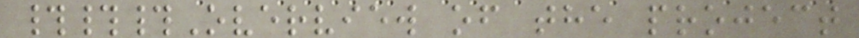###Overview of the project
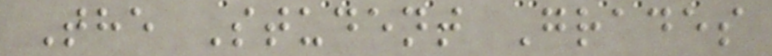The Student Grades
